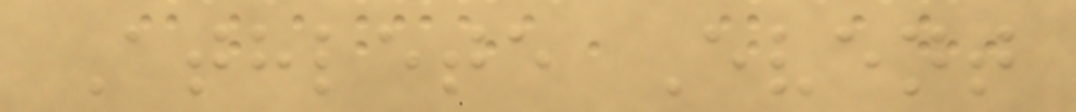Athlete Event
